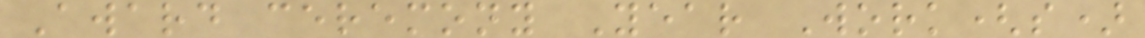Award ceremony Year Work(s)
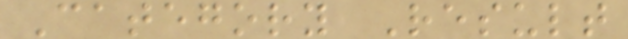Category Result
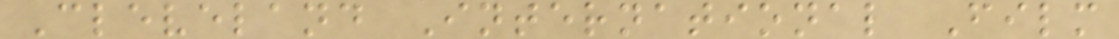Cleveland International Film
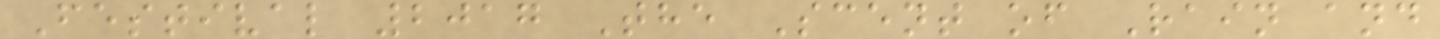Festival 2017 The Scent of Rain and
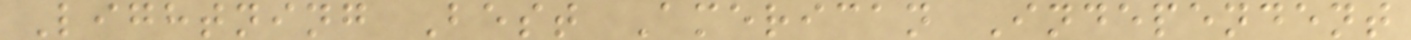Lightning Best American Independent
